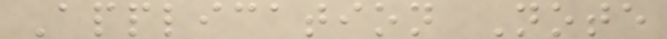Application Note
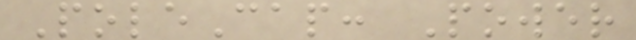PoleCap: Power
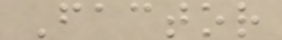Factor
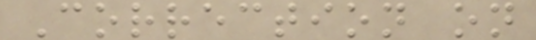Correction on
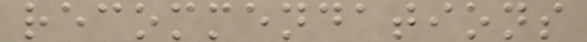recommendations
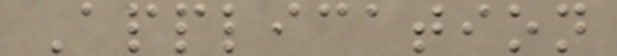Application
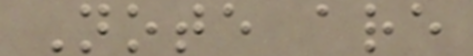Note are
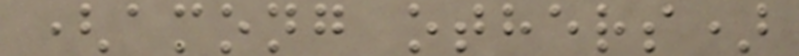(among others)
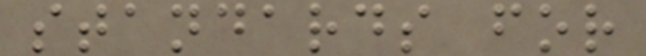standards for
